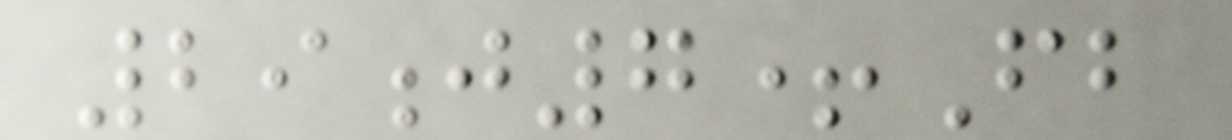29j7+Fb
